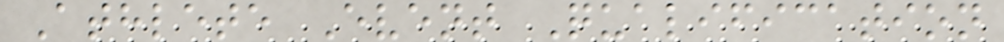Athlete Event Qualification
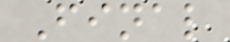Final
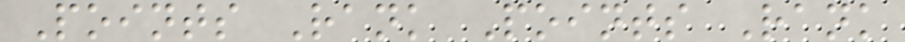Points Rank Points Rank
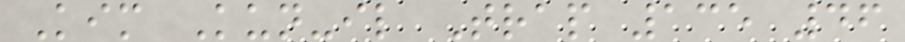Kim Kun-il Trap 135 46
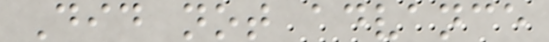Did not advance
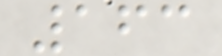163
